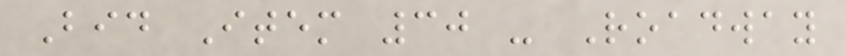Bid Item 30 - Roadway
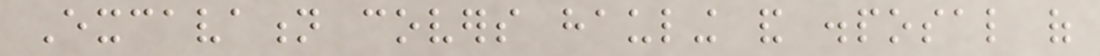Excavation covers hauling and disposal of
